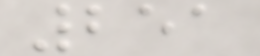251
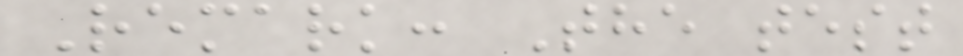Remark: The test
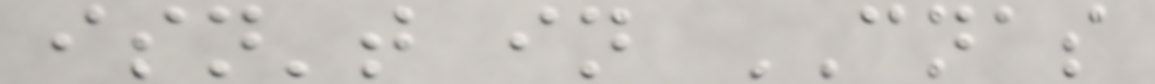isn't in CNAS
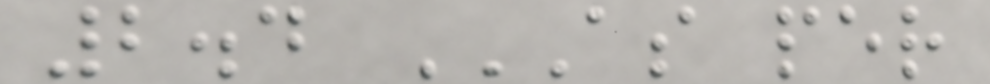2.4 AS PER
